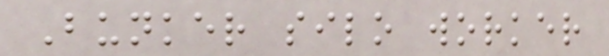Bunker silo worker
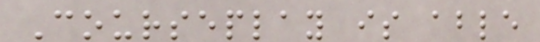Courseplay is able
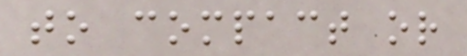to compact or
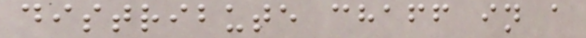distribute chaff in a
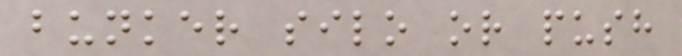bunker silo or push
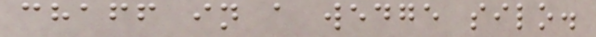chaff in a wedge silo.
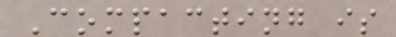Compacting is
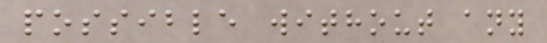possible without any
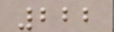222
